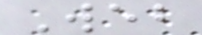Web
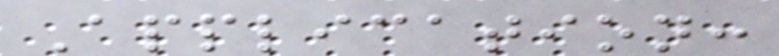Application:
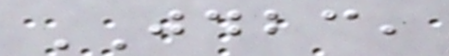JDBC,
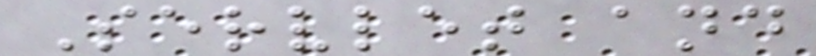Servlet and
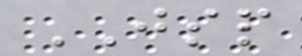JSP
